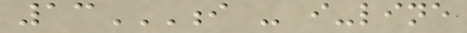13I - I-LINE
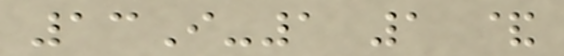13I-1 1 &
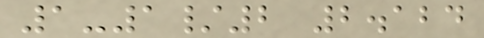1-1/2 2.124
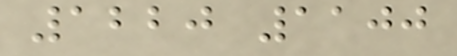1220 1100
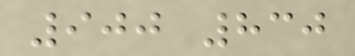900 830
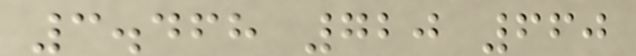3.468 720 660
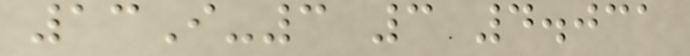13I-3 3 4.031
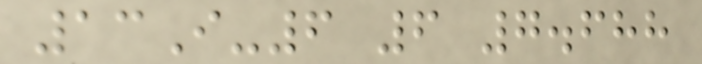13I-6 6 7.688
